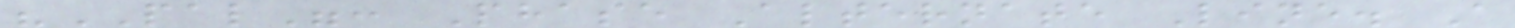"PAL": Phase Alternate Line. A
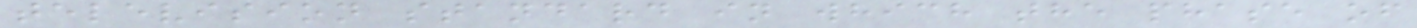television standard in which the phase of
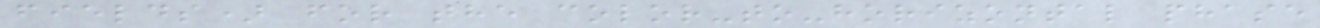fields) for the color-to-horizontal phase
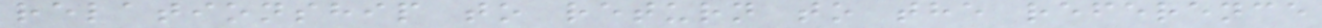relationship to return to the reference
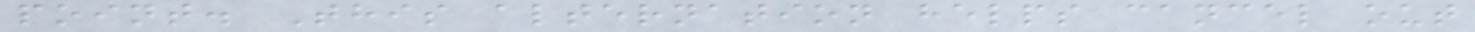point. This alternation helps cancel out
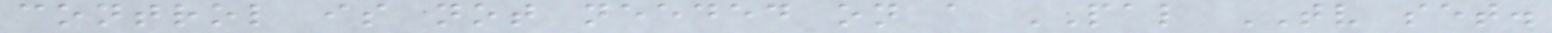control is not needed on a PAL TV set.
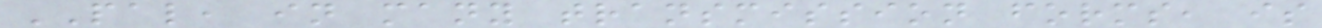PAL, in many transmission forms, is
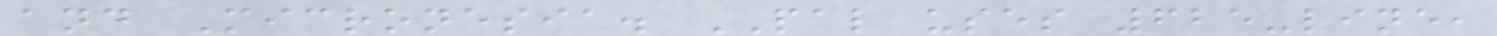and Micronesia. PAL uses 625-line,
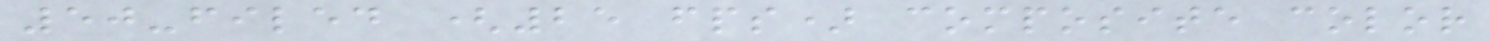50-filed (25 fps) composite color
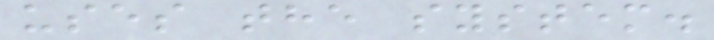uses the system.
